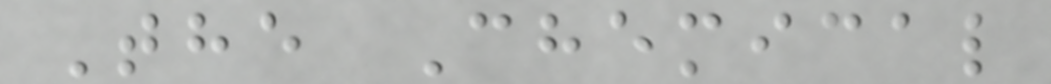The Chemical
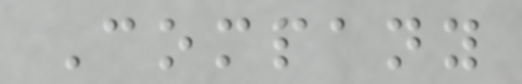Company
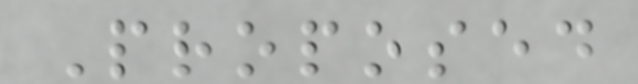Proposed
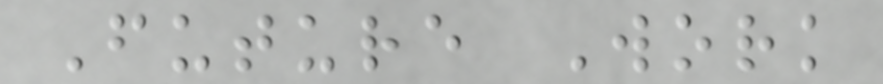Future Work
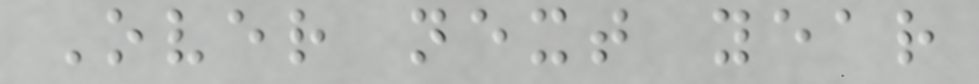Over next year
